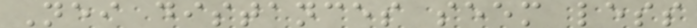Nei distances seem less
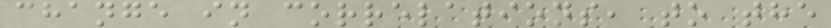change in correlations, to the
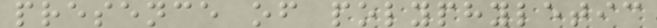presence of polyphyletic
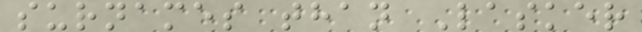surnames than Lasker
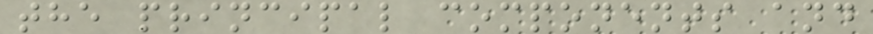the principal components and
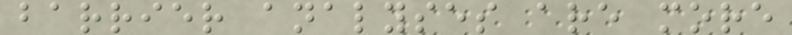barrier analyses are more
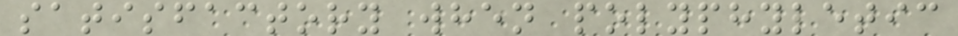satisfactory when polyphyletic
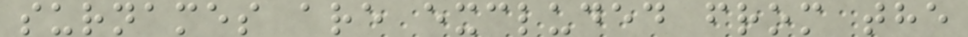surnames are excluded from the
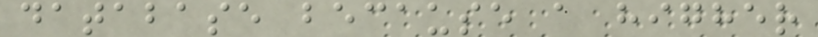database because a higher
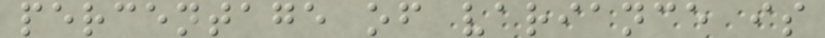percentage of variance is
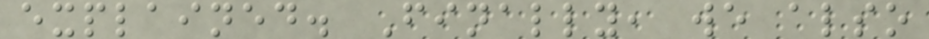explained. Finally, we also
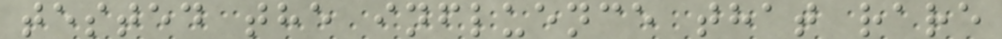tested the influence that rare
